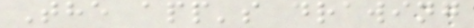The app's drawing
